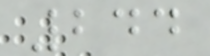244
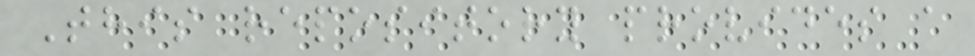This repository provides a
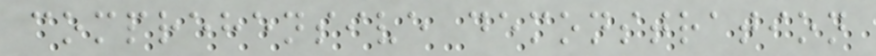comprehensive demonstration
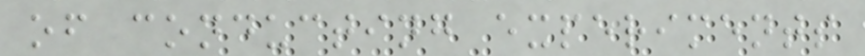of conducting experiments
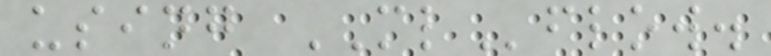using MLflow.
